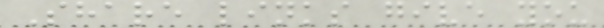Share links give you
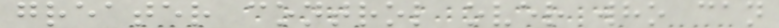greater control over who can
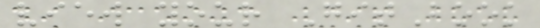view your GitBook
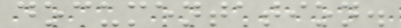documentation.
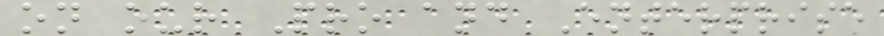on our Pro and Enterprise
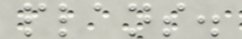plans.
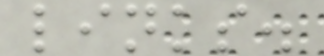links.
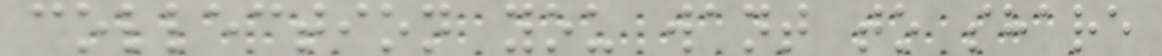collection you want to share
